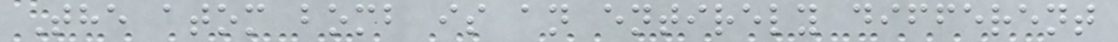The atom bomb is an entirely different
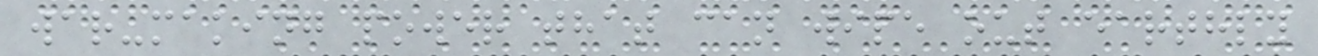war-making power that can wipe out earthly
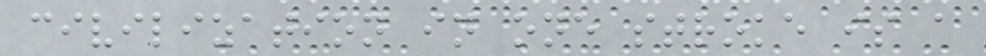civilization in one stroke is a
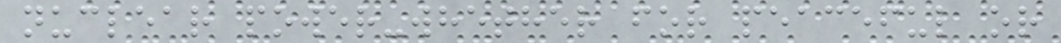nuclear power-whether for peaceful or
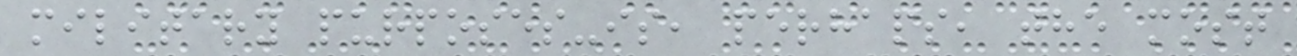military purposes-is, perhaps, the most
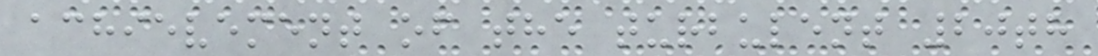achievement of the turbulent 20th
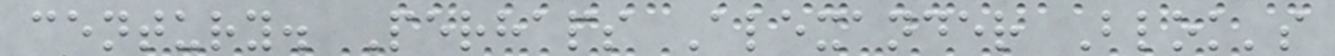century. Perhaps Alexander Blok's
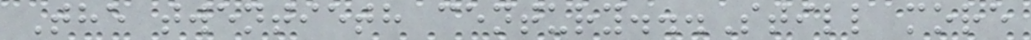The twentieth century...Still more
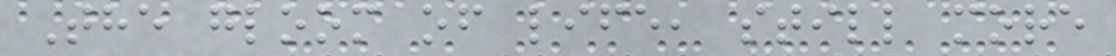The gloom of life, still more
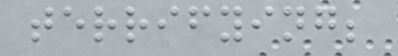terrifying;
